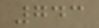743
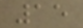15
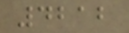4212
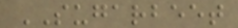SUGARBEET
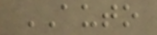AUTO
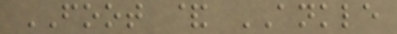FOOT & ANKLE
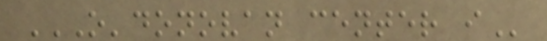O'DONOVAN CENTER I
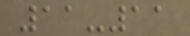11-11
